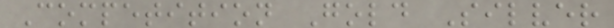Competition Gold Silver
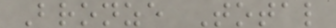Bronze Total
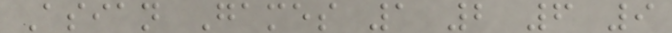Asian Games 1 2 6 9
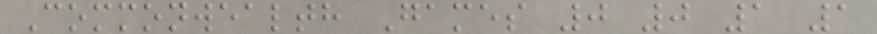Commonwealth Games 0 0 1 1
